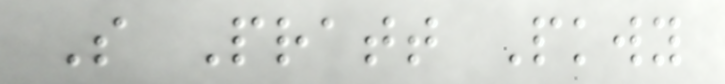S Pratt Pkwy
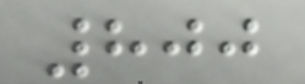800
